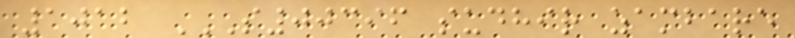1012 S00396 SUDHIR ZAMBARE
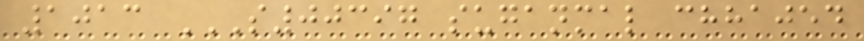1013 S00397 SUGANMAL CHHAJED
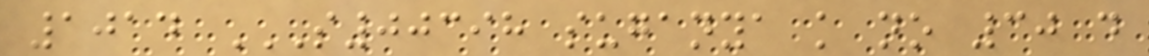1014 S00398 SUGANYA K NO 30 D
